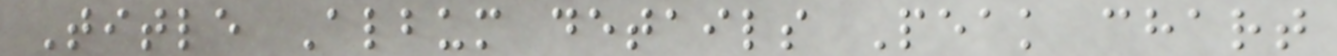Title Album details Peak chart
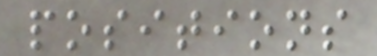positions
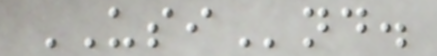USInd.
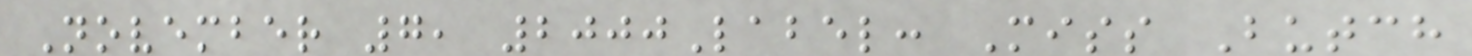November 7, 2000Label: Miss Butch
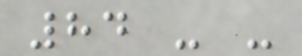84 - -
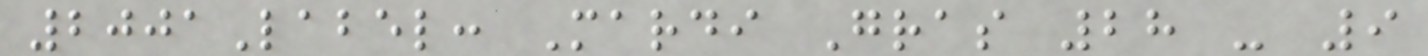2001Label: Mardi Gras 28 - 9
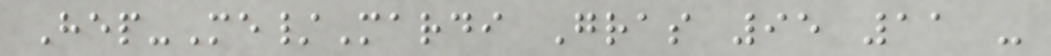Hep-Me/Mardi Gras 95 11 -
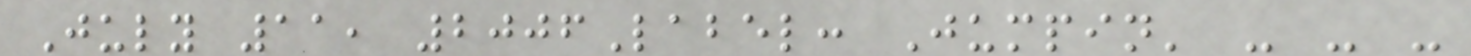July 11, 2006Label: Jumpin' - - -
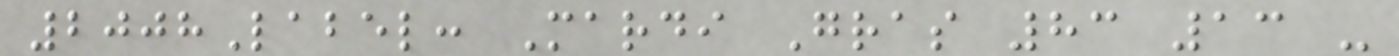2008Label: Mardi Gras 83 13 -
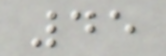45
